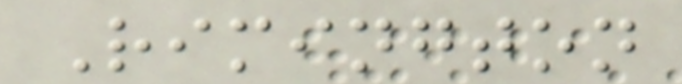Rimington
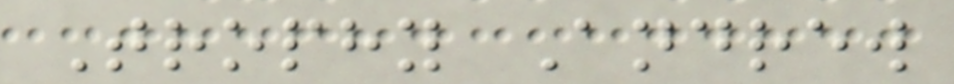Trophy Andrew
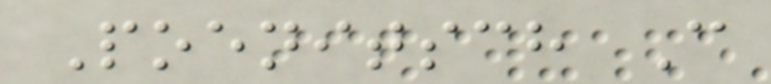Poenitsch C
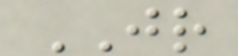JR
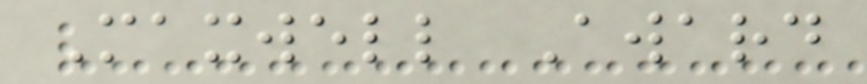Maxwell Award
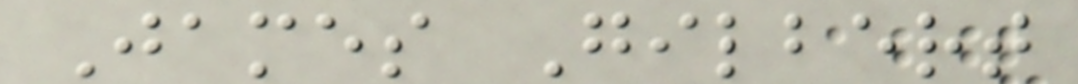James Gilbert
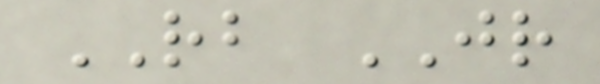RB JR
